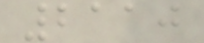2110
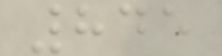845
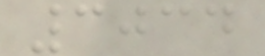3034
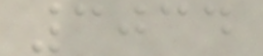3034
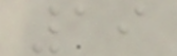19
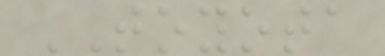TOYOTA
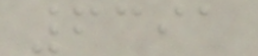6391
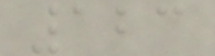123
